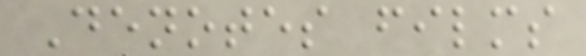Denotes films
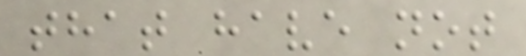that have not
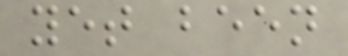yet been
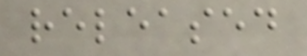released
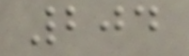204
